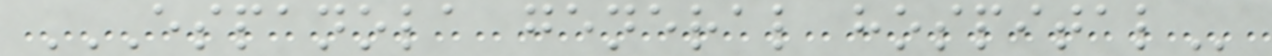ESPANOLA GENERAL HOSPITAL
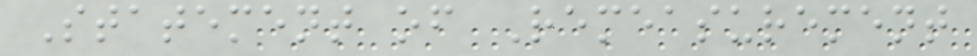Statement of Remeasurement
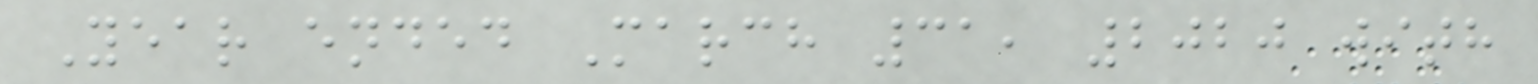Year ended March 31, 2020 with
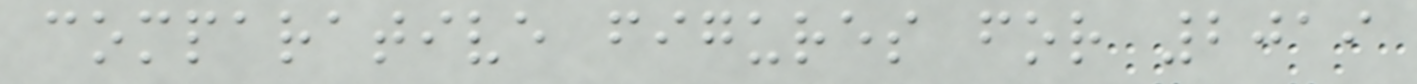comparative figures for 2019
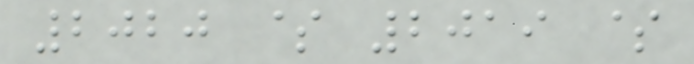2020 $ 2019 $
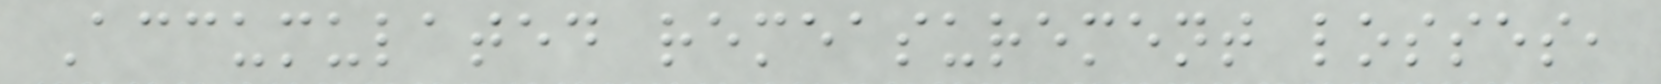Accumulated remeasurement losses,
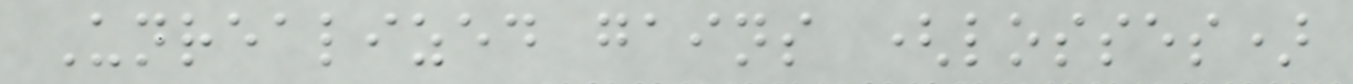Unrealized gains (losses)
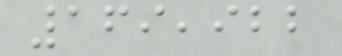169,922
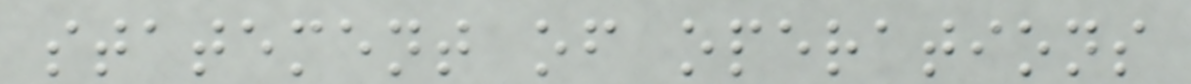statement of operations
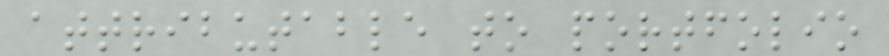attributable to portfolio
